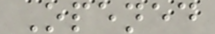Opened
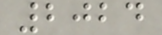2024
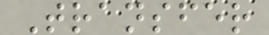Transfer
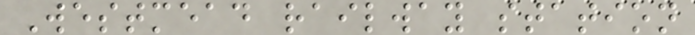Westmead railway station
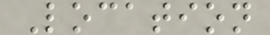Location
